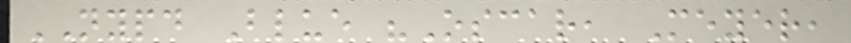NYPD Blue "Oscar, Meyer,
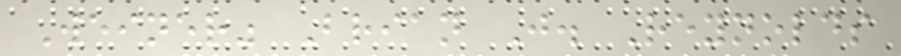Weiner" Brian J. Reynolds
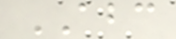ABC
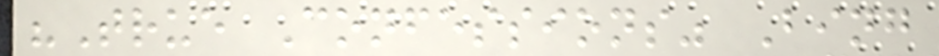"True Confessions" Bing
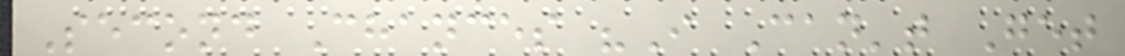Second Chances "I Can't Get
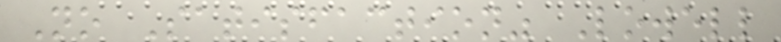No Satisfaction" Lowell
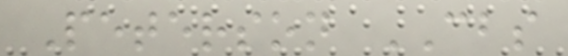Peterson CBS
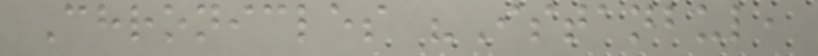Chronicles "Istanbul,
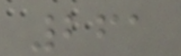261
